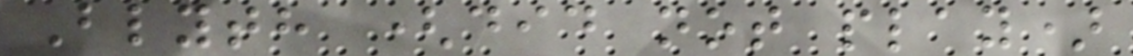Blyth (did not play)
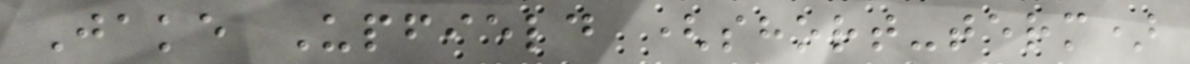Jake Upfield (short-term)
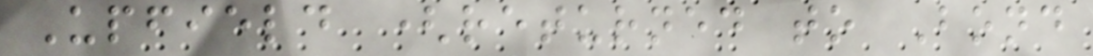Upfield (returned to Bond
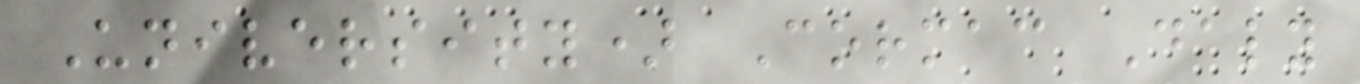University) Cormac Daly
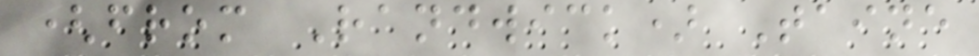(from Randwick) Taine
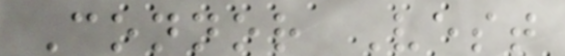Connor Vest
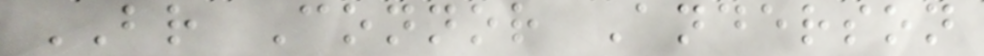BR Connor Anderson
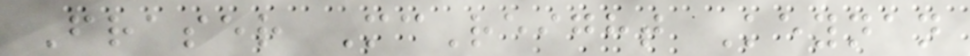Fraser McReight Keynan
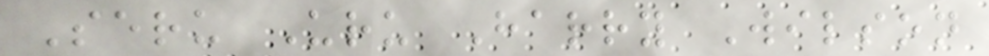Seru Uru Harry Wilson
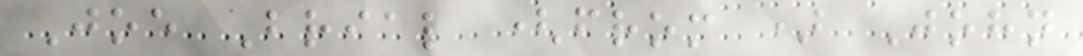Joe Brial (from ) John
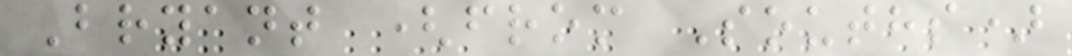Bryant (from Souths)
